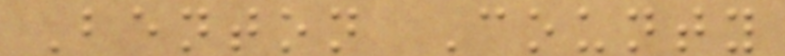Benton County
